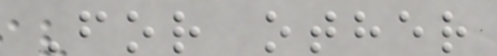For other
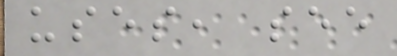uses, see
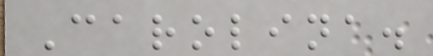Carolina.
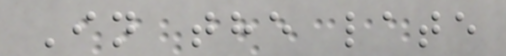In the late
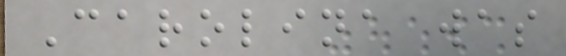Carolina was
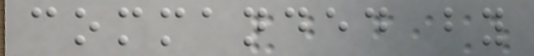commanded by
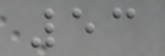53
